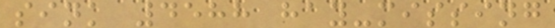sink 4588 hay-missing
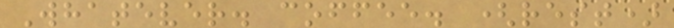Whatever. coffee. (rest)
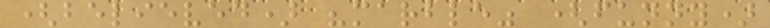(believed) "marble" (funny)
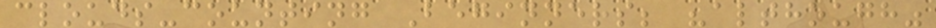clouds-counting Beginners; "although"
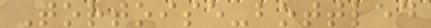Tortoise-bottled
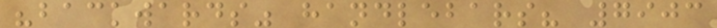"backwards" handlebars? 7903
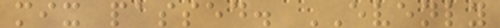mix passed. EVENLY
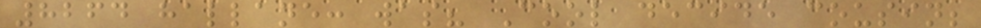8264 hallane: was? Cool decide cousin;
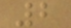2
